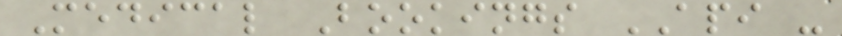Medical Bookings API -
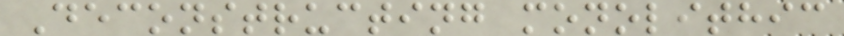Deconstructing monolithic
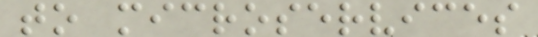to microservices
